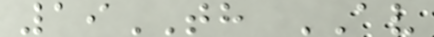19TH AV
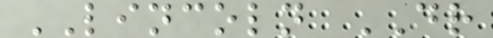LINCOLN DR
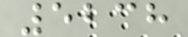5238
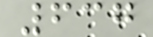637
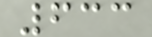633
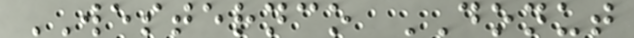WESTERNCO DONUT
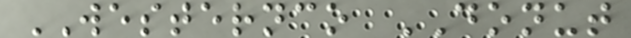WESTERNCO DONUT
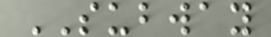SUBWAY
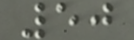50
